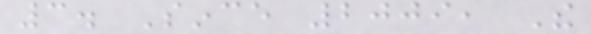3. Since 2009, The
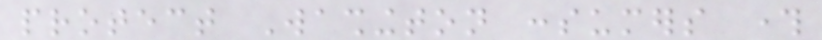protect Washington consumers through
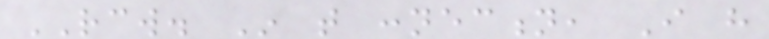RCW. In that connection, I have
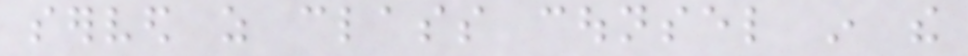served as class counsel in the
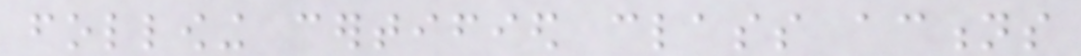following certified class actions
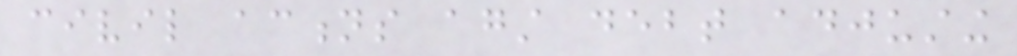civil actions against debt adjusting
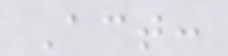Act:
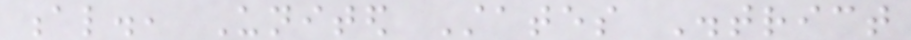al., United States District
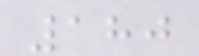180
